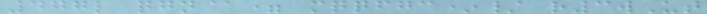477l qgn@= mqqfgc*/ r3wUt
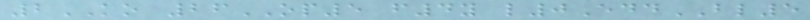2KO 26OP5 f4y l0EddBL5
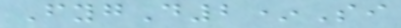FygD2*Si
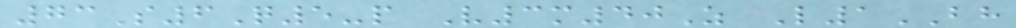73S6Q5-p V3m40Z L1BH
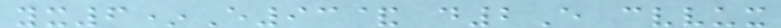yx6*E93& d2E cvvux
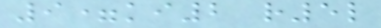9=ki2 r5l
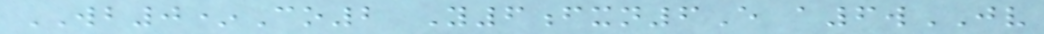WB0*Co2 Y6fxn6E a6wJV
